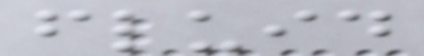fluid
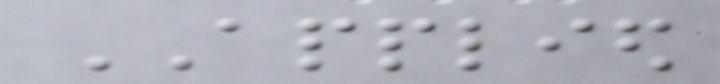APPLIED
